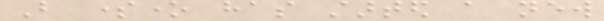But someone has started a new
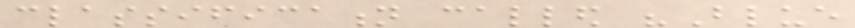classification called "Blue
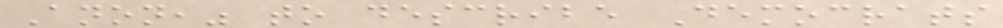Anon," to describe Democrats
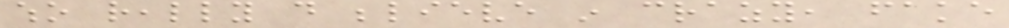who really do believe in crazy, fake
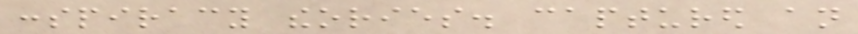conspiracy theories. captured an
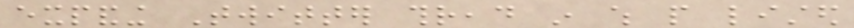expanding Twitter thread in which people listed
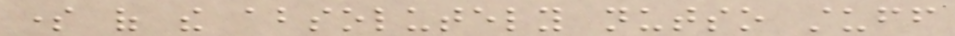some of the absolutely nutso stuff
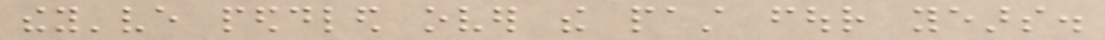they've peddled over the past four years.
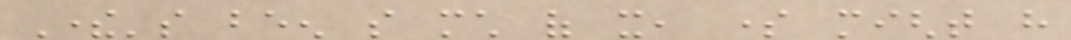There's been so much of it, some might have
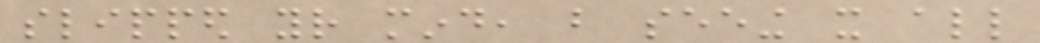slipped your mind, but seeing it all
